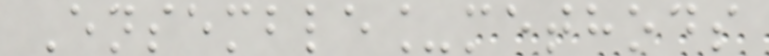Ensemble_methods
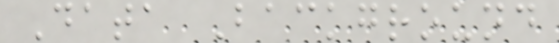Data Background
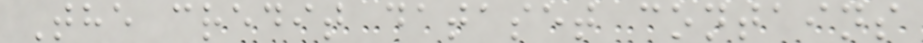The credit dataset contains
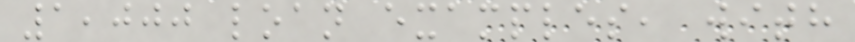1,000 loan examples, with
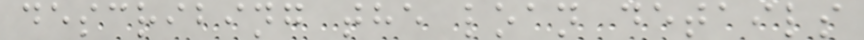describing the loan details
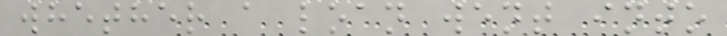whether a loan went into
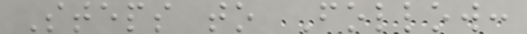Steps to Follow:
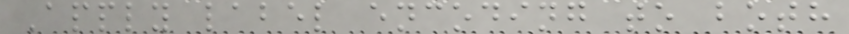Apply label encoding to both
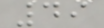49
